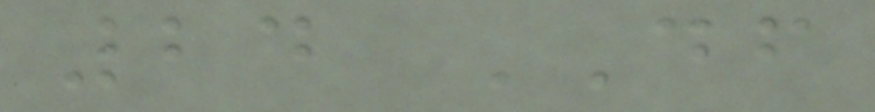24 DF
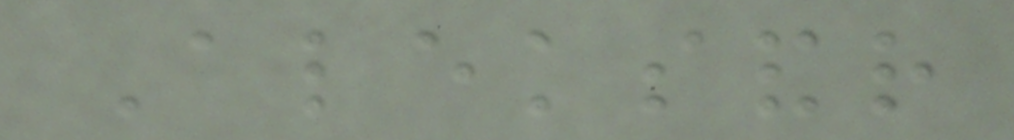Aleksandr
